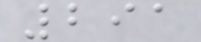291
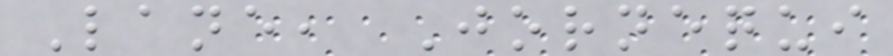Lane, Jornequi
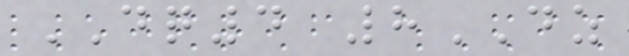DQ4 8DZ
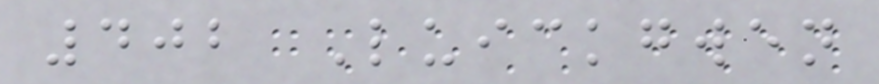402 Luickgwen
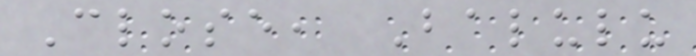Close, Balulu
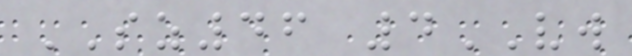SZ46 4VW
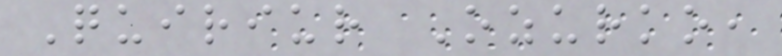Quiriur Ozurko,
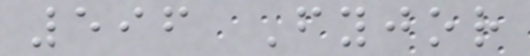596 Fyjor
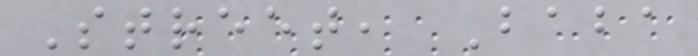Street, Baba
